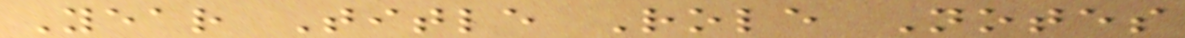Year Title Role Notes
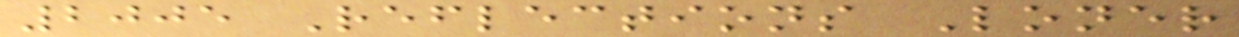2005 Reflections Loner
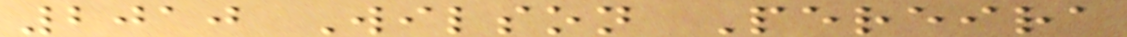2010 Wilson Pereira
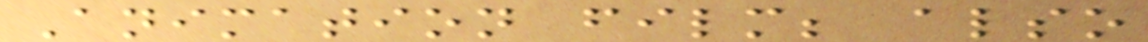Animation film; also
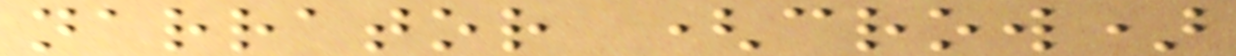narrator (crow)
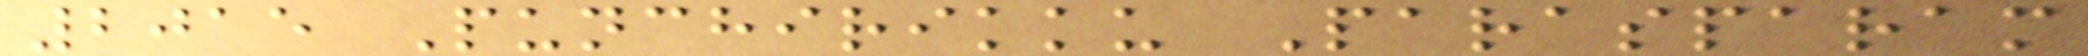2015 Punchirikku Parasparam
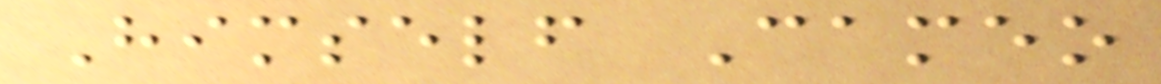Himself Cameo
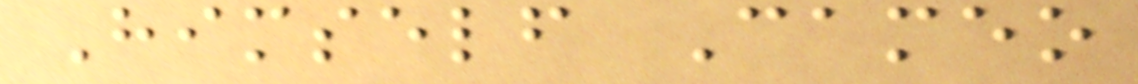Himself Cameo
